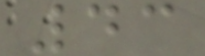43
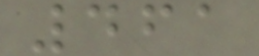461
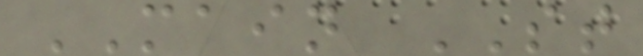MAIN ST
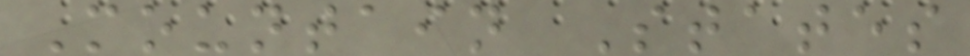Mountain States
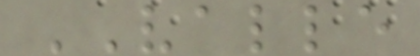VALLE
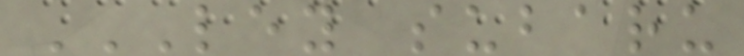LEY SUBARU
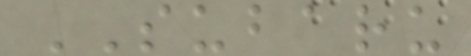SUBARU
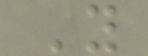Y
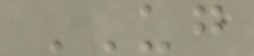UG
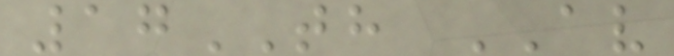17TH AV
